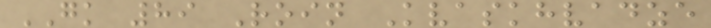GK 89 Roin Kvaskhvadze
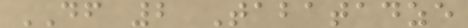DF 2 Tabatadze
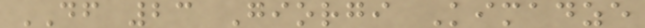DF 23 Giorgi Kimadze
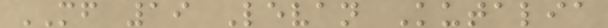MF 19 Levan Kutalia
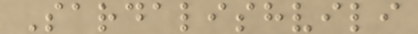Sardalishvili
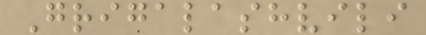Grigalashvili
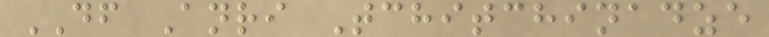DF Anri Tchitchinadze
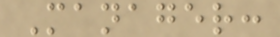Manager:
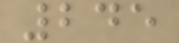245
